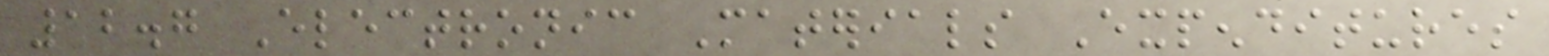12.7 Electronic Materials Expenditures
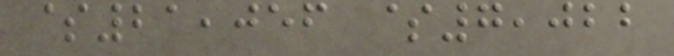$21,056 $7,022
